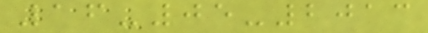16-05-2013
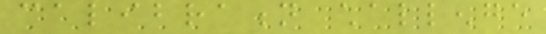calibration challenge
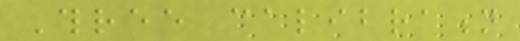Three calibration
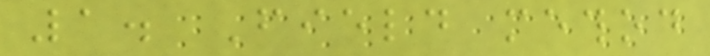1. Field method
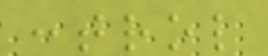control
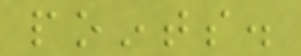points.
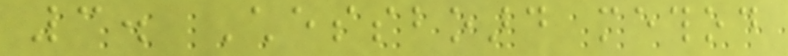3. Chessboard method
